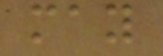may
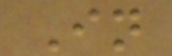In
